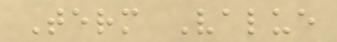Term Value
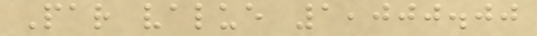Par value 1,000.00
